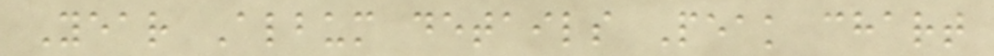Year Album details Peak chart
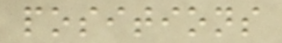positions
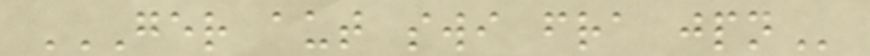GER AUT SWI FRA JPN
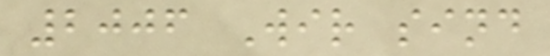2006 Wir sind
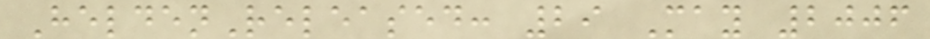HeldenReleased: 29 May 2006
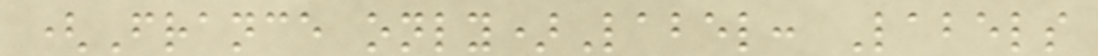(France only)Label: Labels
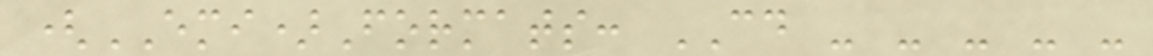(EMI)Formats: CD - - - - -
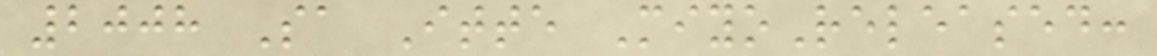2008 Sa Itte MiyoReleased:
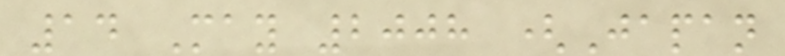14 May 2008 (Japan
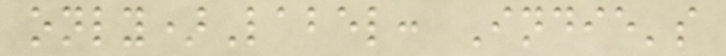only)Label: Indie's
